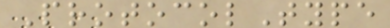ProtocolType
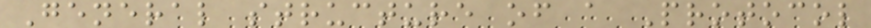General structure of a Protocol
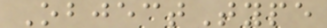ObjectType
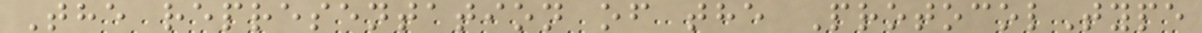The representation of the ProtocolType
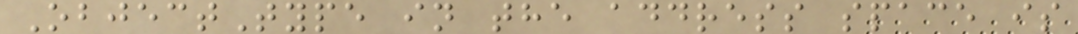ObjectType in the address space is
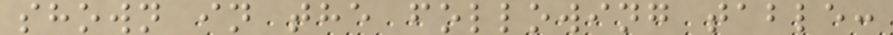shown in the following table:
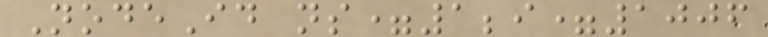NodeId ns=1;i=1006
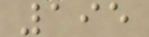195
